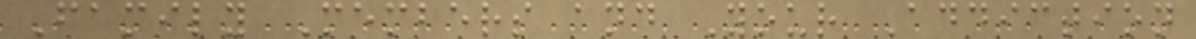Family Members and Your Addiction
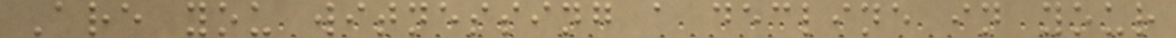Are you witnessing a decline in your
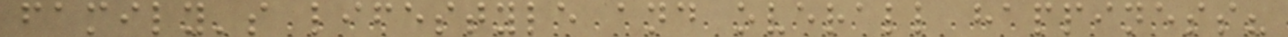family's lifestyle and overall happiness?
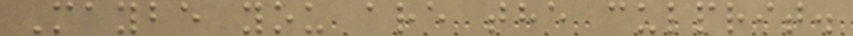Maybe you are the culprit.
